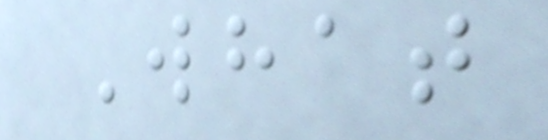What
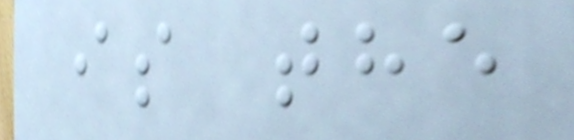is the
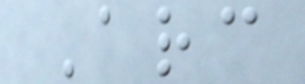Arc
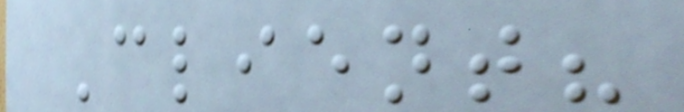Client?
